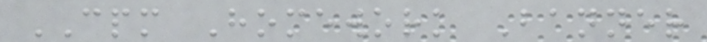CPM Homework Banner
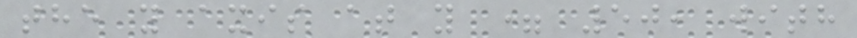the y axis at y = 50, with
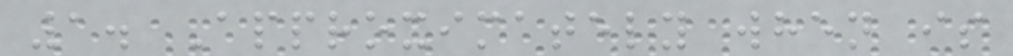1. Approximately when is
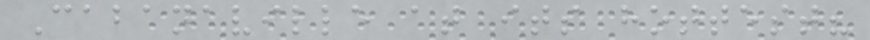Cabanaville at its hottest?
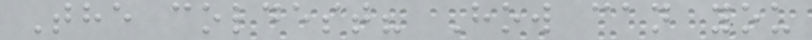The coldest? How can you
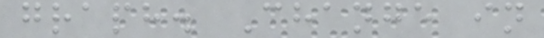graph. Change in
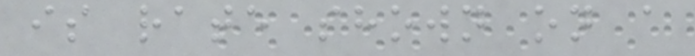is rate shown on a
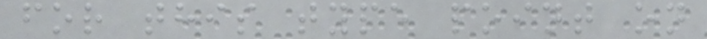for this type point on
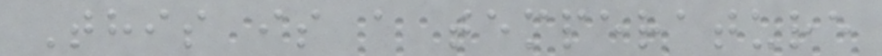This is a temperature
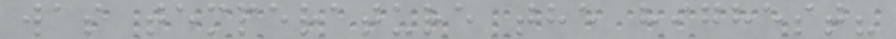was temperature the highest?
